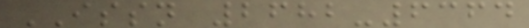ISSN 2682-6364
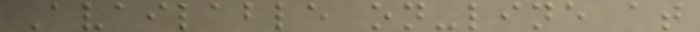Available on-line at
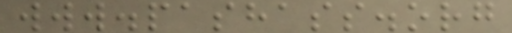www.pashass.org
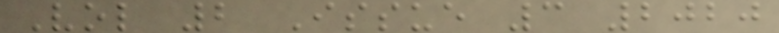Vol 2 Issue 3 2020
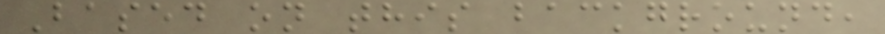Based on this background,
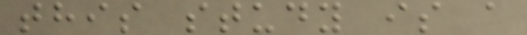this study is a
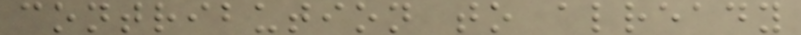contribution to already
